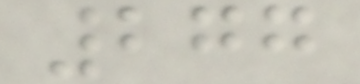277
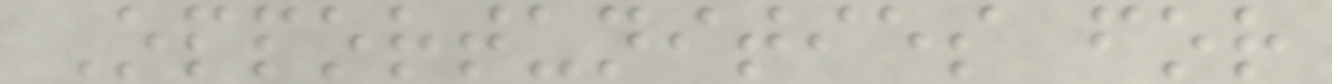Opportunities for
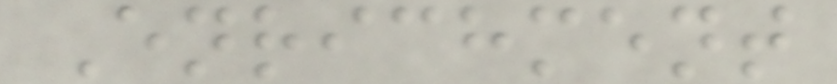Enrichment
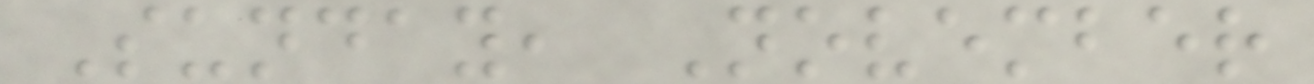Sunday, November
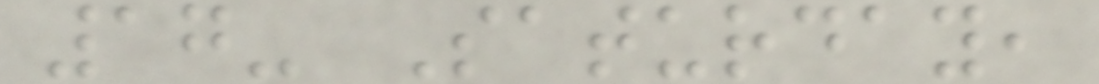17- Saturday,
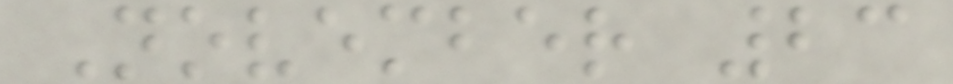November 23
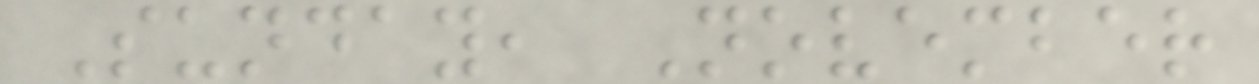Sunday, November
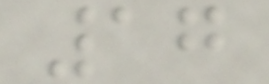17
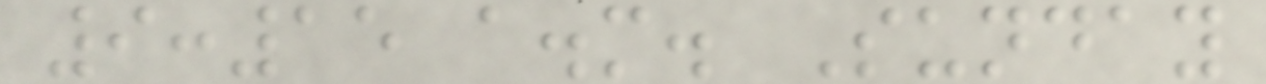9:15 a.m. Sunday
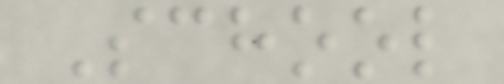School
